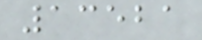13521
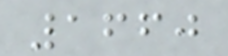1660
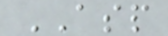ASP
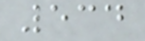534
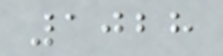1028
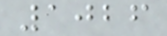1026
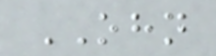OHN
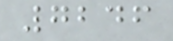7246
